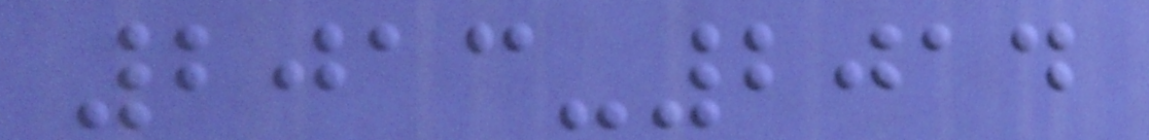2013-2014
